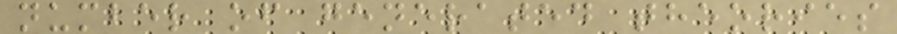number of generated theories
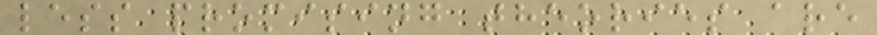less promising theories are
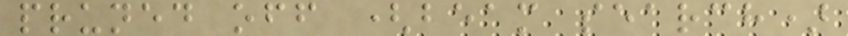pruned off (beam search)
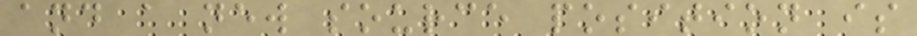and a new source position is
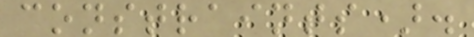constraints).
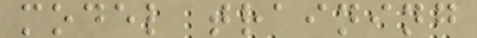model training
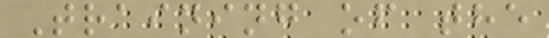Training of the
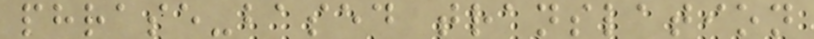phrase-based translation
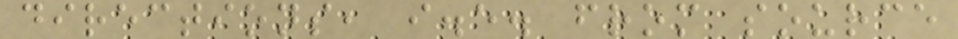directions, i.e. from source
